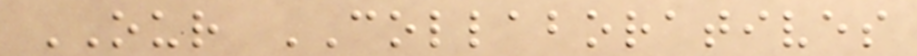OUR COLLABORATIVES
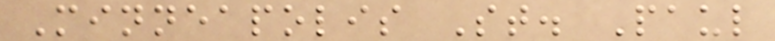Minneapolis St. Paul
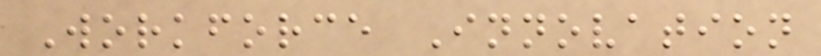Workforce Innovation
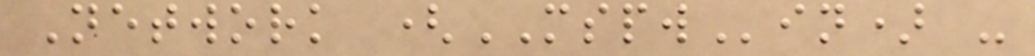Network (MSPWin) -
